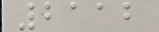2112
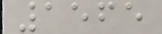1565
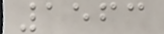1563
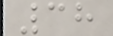38
